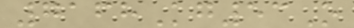7168Kg53O
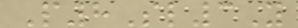P8Sl3Y
